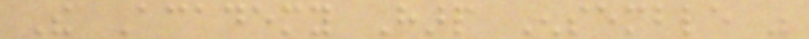The Academy Harp Ensemble was
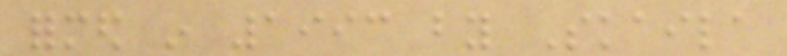formed in 1993 by Skaila
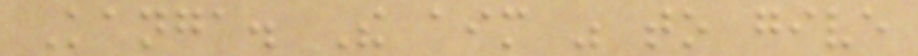Kanga. The aim was to give
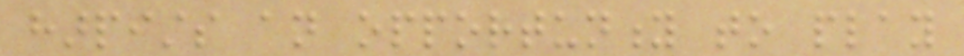harpists an opportunity to play
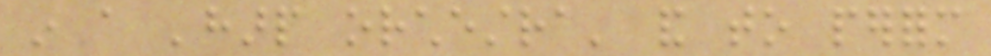in a 'harp orchestra' and to perform
